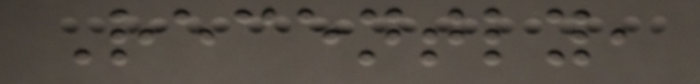Recently,
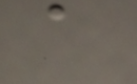a
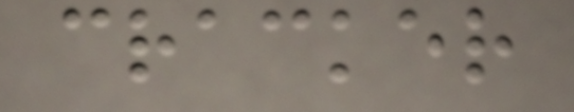cracker
